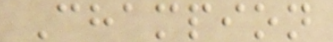Champion
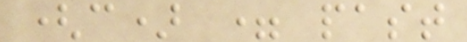(c) = past
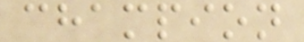champion
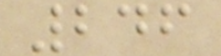246
